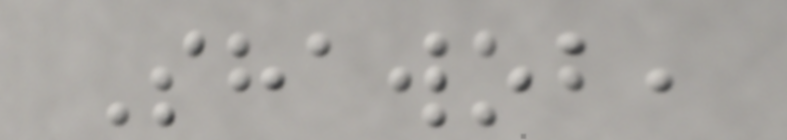Shawob,
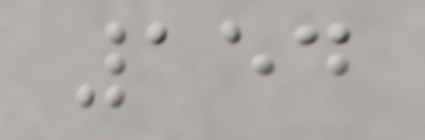154
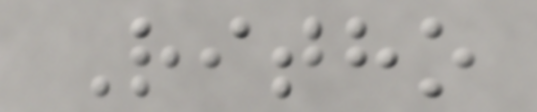Ritho
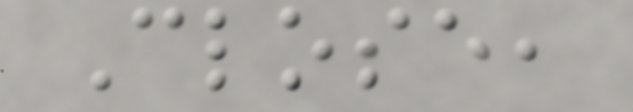Close,
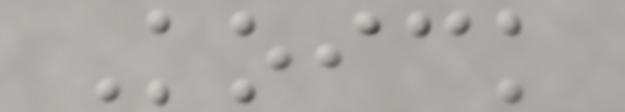Koick
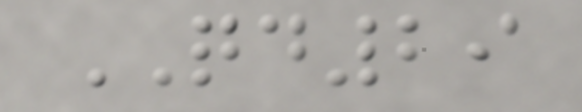QD29
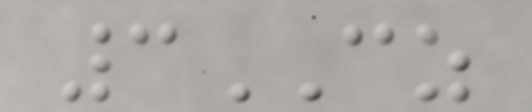3CZ
